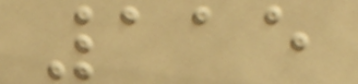115
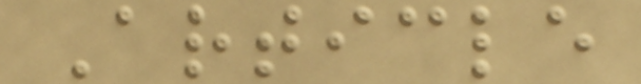Article
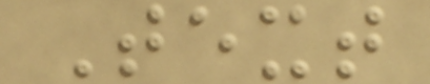Text
